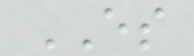ES
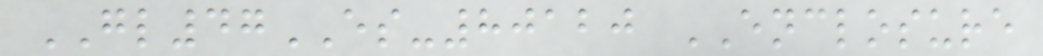GL47ES-80120 ENCLOSURE
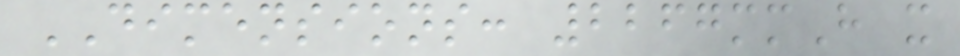DIMENSIONS: 2267mmH x
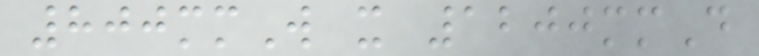800mmW x 1200mmD
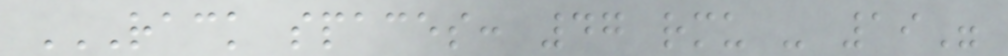RACK SPACES: 47 RMU - 19"
